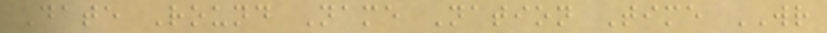Date Round Name Nation Time WR
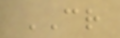CR
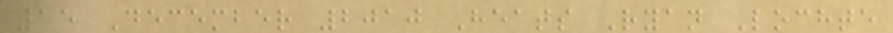15 December 2010 Heats Ryan Lochte
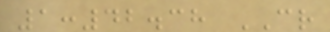1:42.38 CR
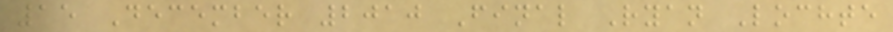15 December 2010 Final Ryan Lochte
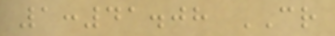1:41.08 CR
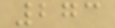273
